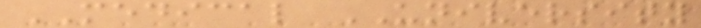MEDICAL UNIVERSITY
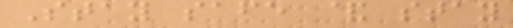Stay safe & stay
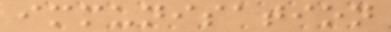immunisation
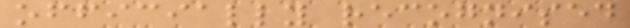officially recognised
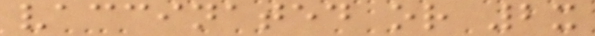vaccinated or 2x
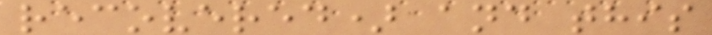recovered) and this
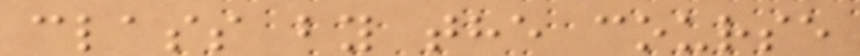class by the course
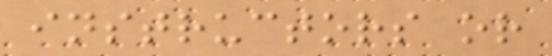instructors or
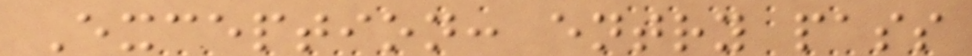Exception: entry pass
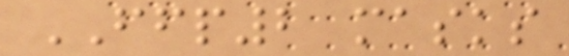FFP2 masks
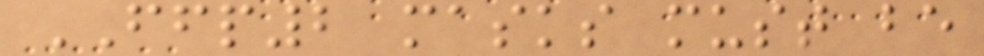FFP2 masks must be
